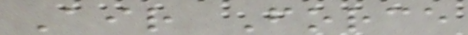Air Force
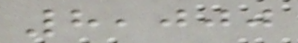8,000
